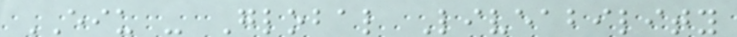EIU - Global Liveability
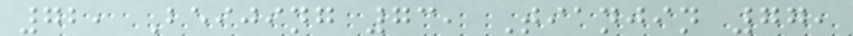72, Beijing 73, Tianjin 77,
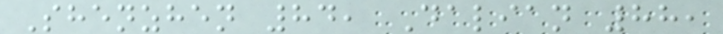Shenzhen 84, Dalian 88,
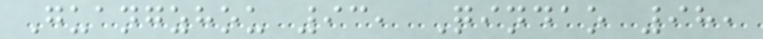Guangzhou 93, Qindao 98,
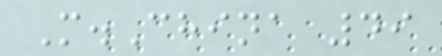M.China 49
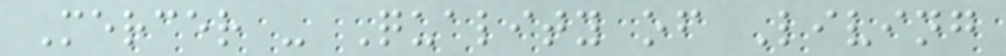Mercer - Quality of Living
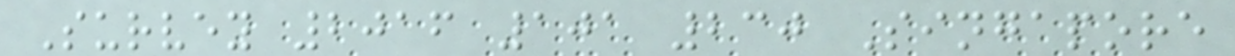Survey 2016 101 230 Singapore
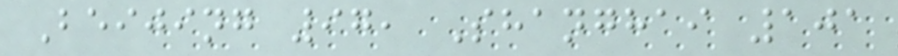Beijing 97, Shanghai 101
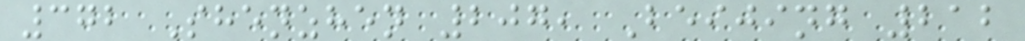372 Shenzhen 207, Beijing 212
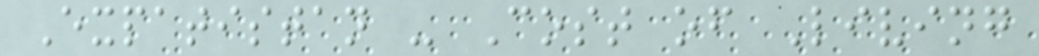Expatistan - Cost of Living
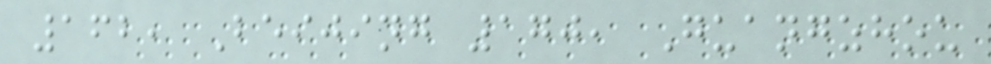162, Beijing 170, Guangzhou
